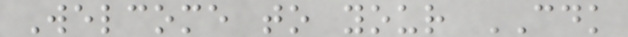Welcome to your CDK
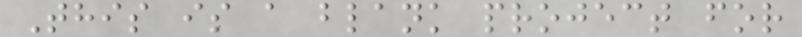This is a blank project for
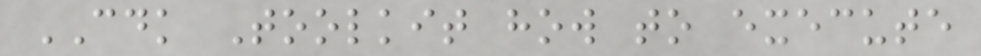CDK Toolkit how to execute
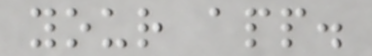your app.
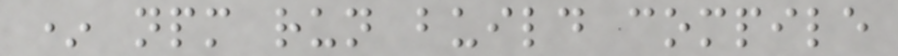* npm run build compile
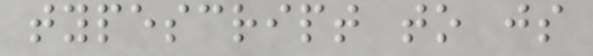typescript to js
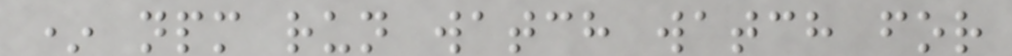* npm run watch watch for
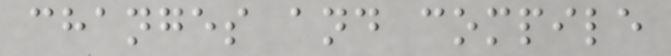changes and compile
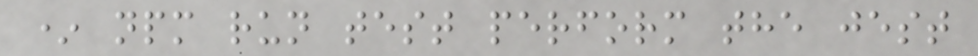* npm run test perform the jest
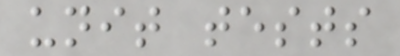unit tests
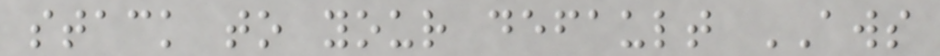stack to your default AWS
